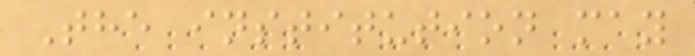The institution may
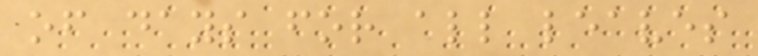of days for all leaves
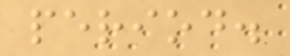period.
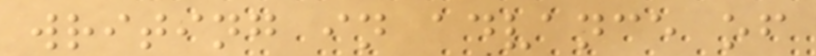writing in advance of
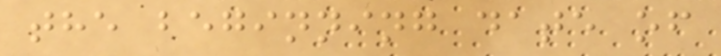the beginning date of
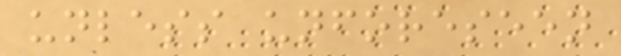unless unforeseen
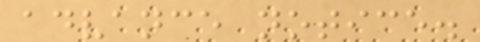advance notice.
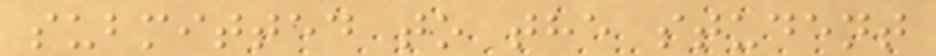submitted to the student
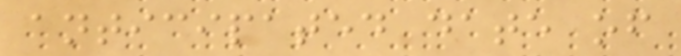anticipated date of
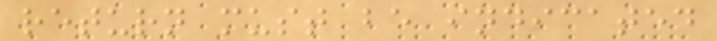return must be indicated
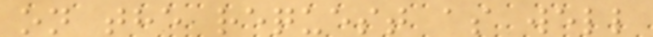on the request as well
